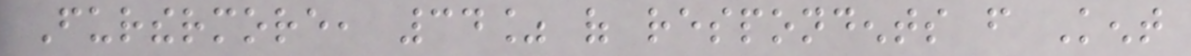Furthermore, 34% of respondents from Kent
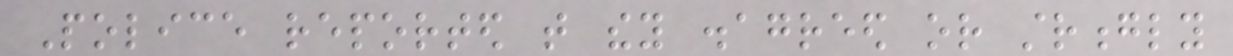Police reported that they disagreed or strongly
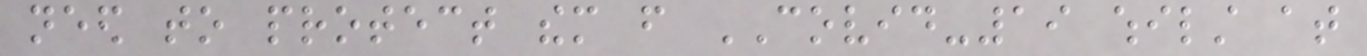need to protect them from COVID-19 whilst at
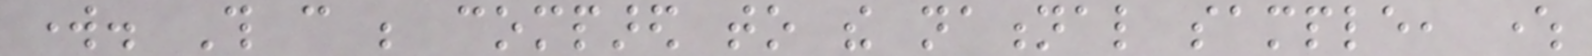work. This can be compared to the national sample, where
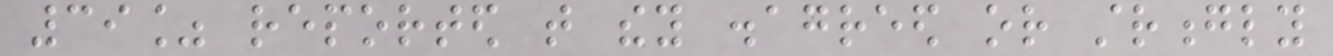39% reported that they disagreed or strongly
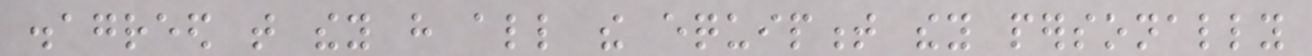disagreed that they have all the equipment they personally
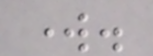work.
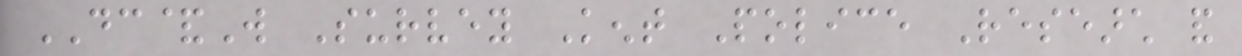DC&W Survey Kent Police Research and
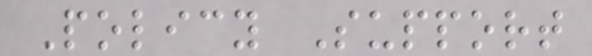Policy Support
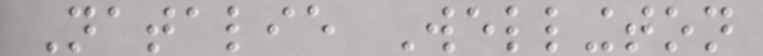Natalie Wellington
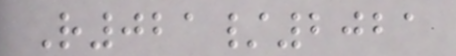R021/2021
